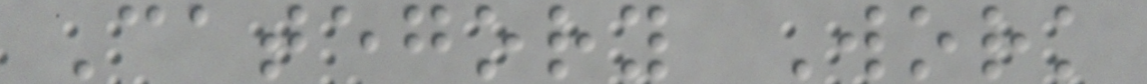Category Work
